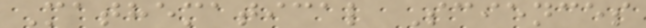Mathematical Sciences
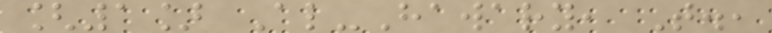[1] Al-Hawary, T.,
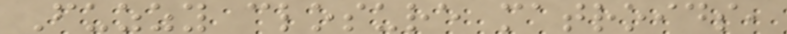Fuzzy closure matroids,
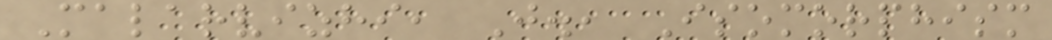Malarvizhi, J., Isomorphism
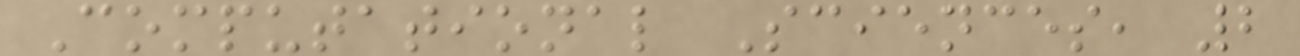Computational Sciences, 2
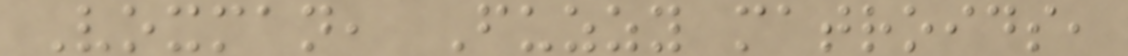Voxman, Fuzzy matroids,
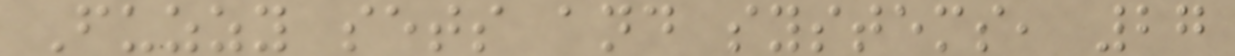Fuzzy sets and systems, 27
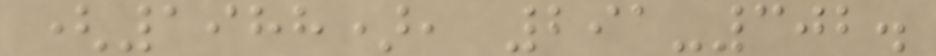(1988), 291-302.
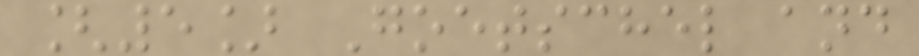[5] Goetschel and
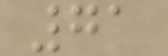71
